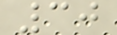30
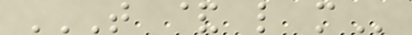T & L M
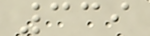339
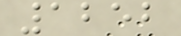1252
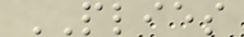PLIES
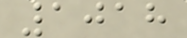1018
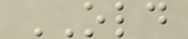OLD
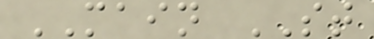MAIN ST
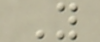Y
